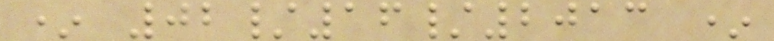* 02/16/2013 *
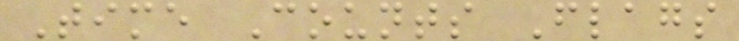Time Counts Flags
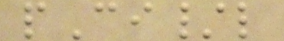pCi/l
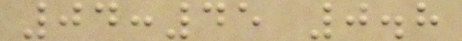04:45 0.8
